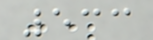533
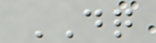DQ
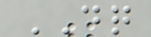DQ
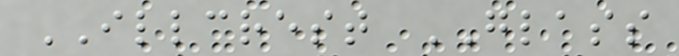ILLCREST GLASS
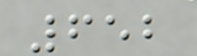652
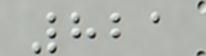821
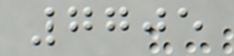7705
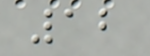12
